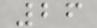26
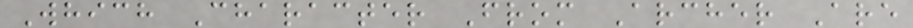Which Character From Archer Are
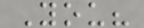You?
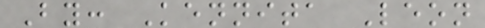By: Kennita Leon
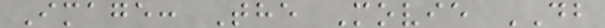Image: The Movie DB
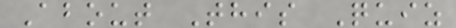About This Quiz
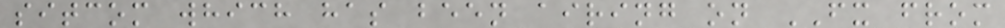sitcom which has been airing on FX from
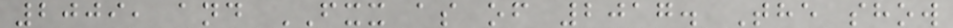2009, and FXX as of 2017. The show
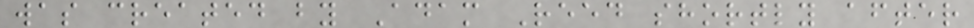was created by Adam Reed shortly after
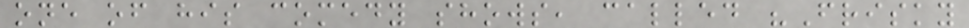one of his comedy shows, called "Frisky
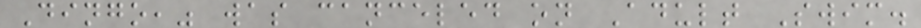Dingo," was canceled on Adult Swim.
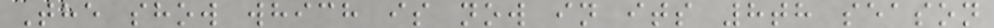The show which is now in its 8th season
